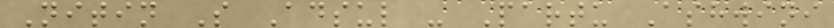Nitin S Adsul - Partu Ashwini
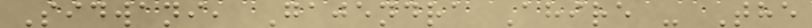Sidwani, Gajendra Ahire - The
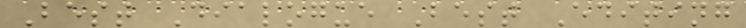Best Dialogue Best Editing
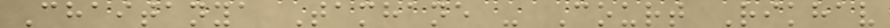Chaitanya Tamhane - Court Rikhav
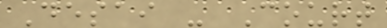Desai - Court
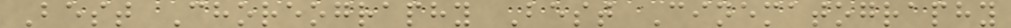Best Choreography Best Cinematography
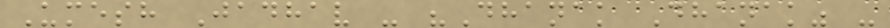Umesh Jadhav - "Dhanak Dhanak" -
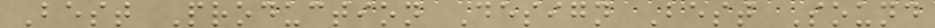Best Production Design Best Sound
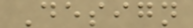Design
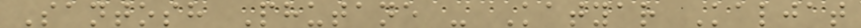Santosh Phutane - Katyar Kaljat
